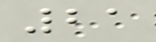21
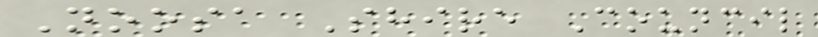Noosa Shire Council
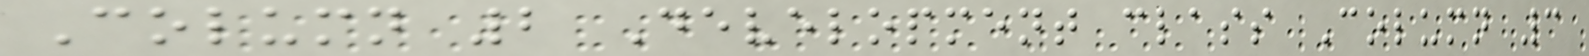Column 2 Development class Column 3
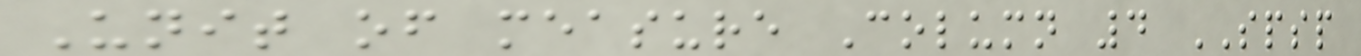Unit of measure Column 4 SPSP
